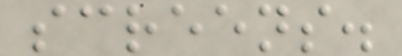screens.
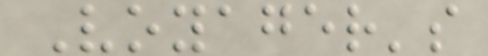Voyager's
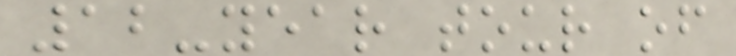12-year tour of
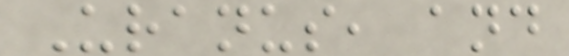Uranus, and
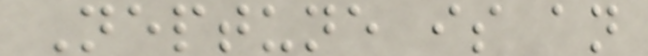Neptune is an
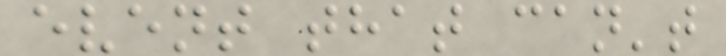event that can't
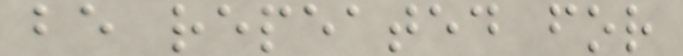be repeated for
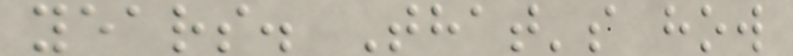years. That's how
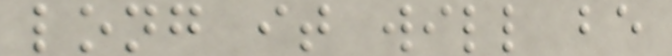long it will be
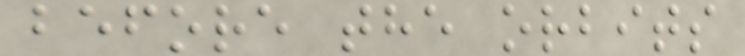before the orbits
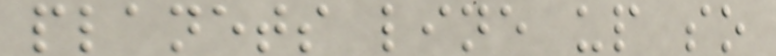planets line up so
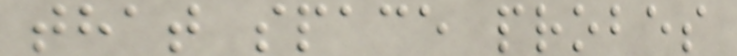that space probes
